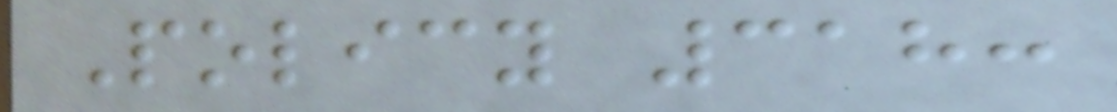Policy 318:
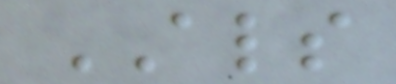ALS
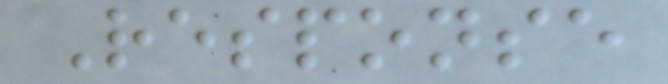Response
